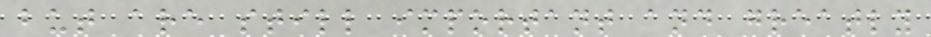but are still important and greatly
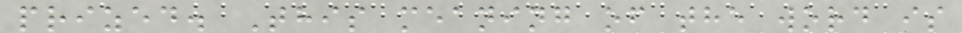prized. This meaning of the word is
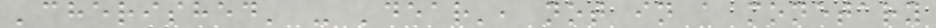'cherished' - 'dear', not in a monetary
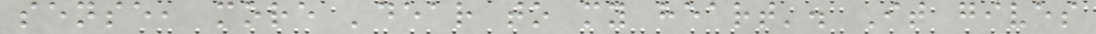sense, more 'dear to my heart'. It gives
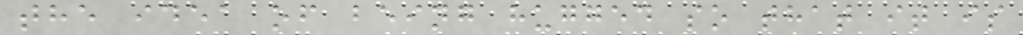the idea of being hugged so that it is
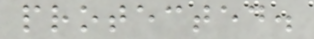protected.
